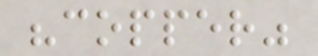"copper"
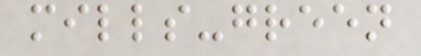mills-green
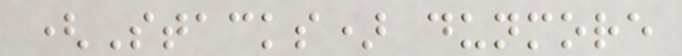(Stacks) dunmore
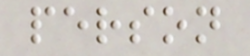person
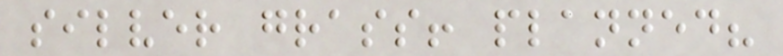silver grass! planned?
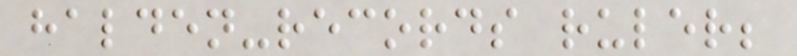halden-records ruler;
